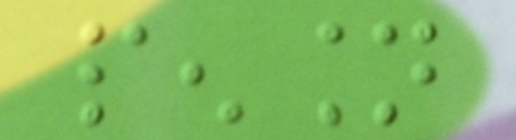pension
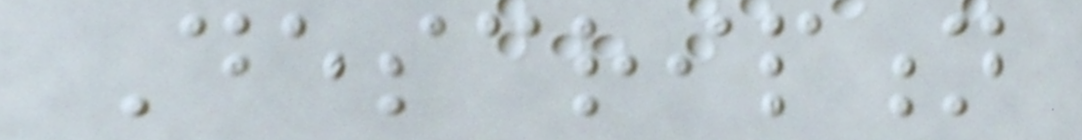Description
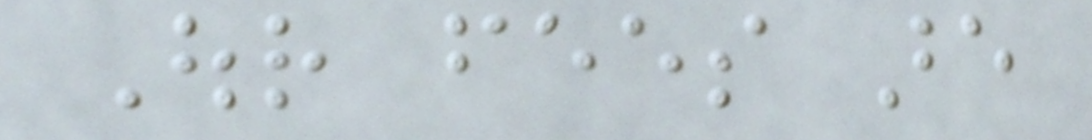Our fees are
